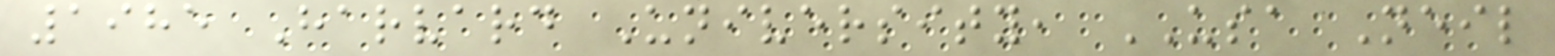1985 Harvard University, USA Neil
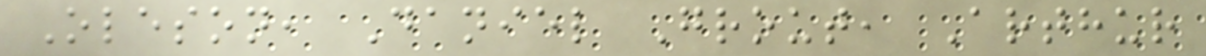Oleson, Daniel Grout, Arthur
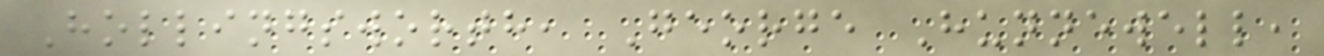Hollingsworth, George Hunnewell,
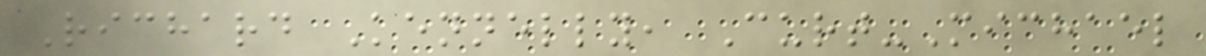Richard Kennelly, Curt-Michael
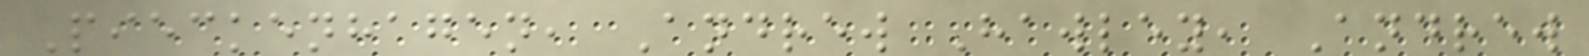Pieckenhagen, Andrew Hawley, Andrew
